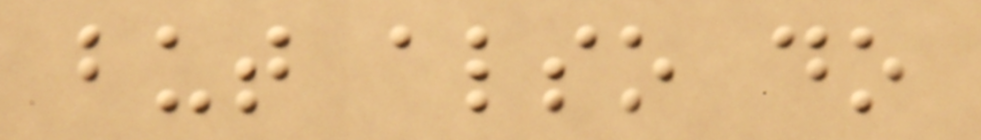but also do
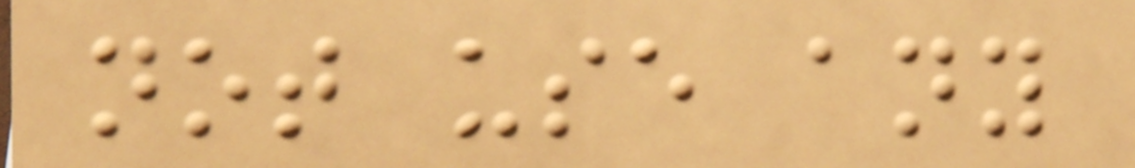not use any
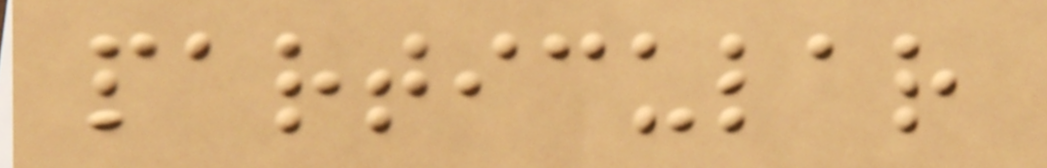particular
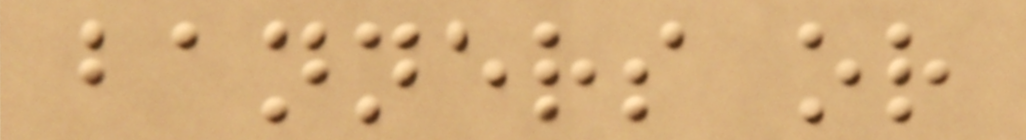banners or
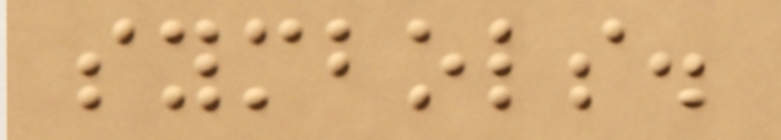symbols.
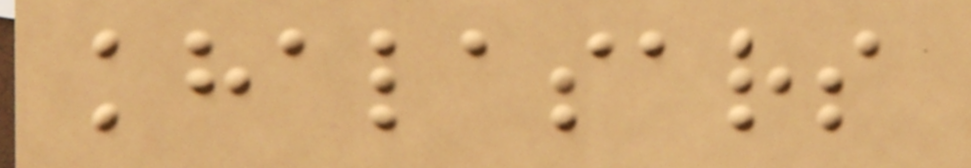khalasars
